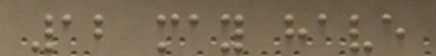12 may have
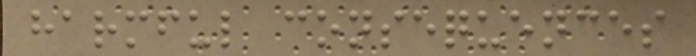harmful consequences
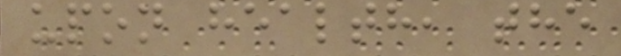upon health, the
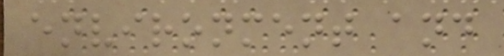environment and
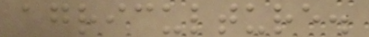agriculture.
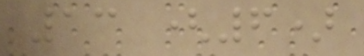13 (6)
